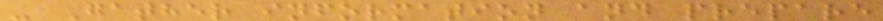- Gather information and prepare
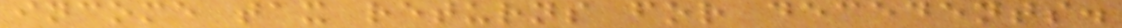income tax returns for decedents.
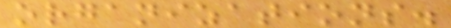organizations.
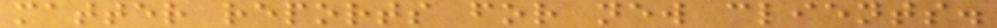matter reports for new clients.
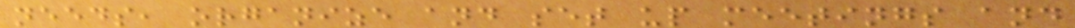needs, organize and set up meetings and
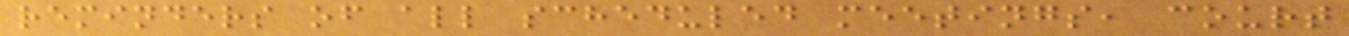reminders of all scheduled meetings, court
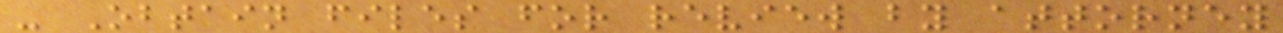- Obtain files for review by attorney
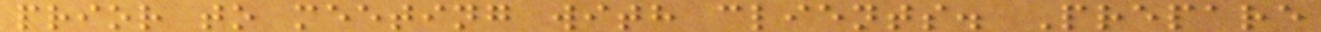prior to meeting with clients. Prepare
